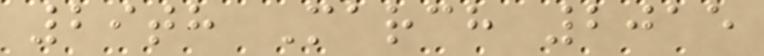29th March 2015
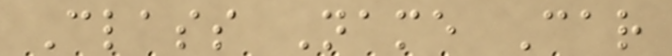Class Name Car
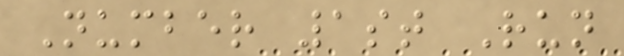Number 1st Run
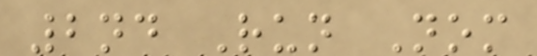2nd Run Nom
